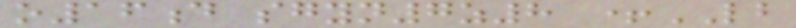o16d sgyn7z8 +LB
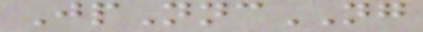JpNncNG
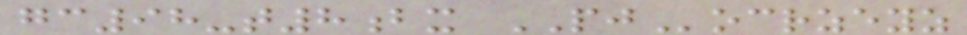gc98-t8bx PJocrzeyz
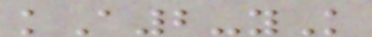kA2-yK
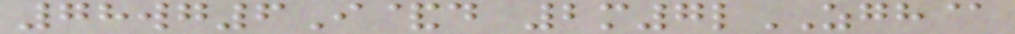78wg6I&d 2m7lZGH@
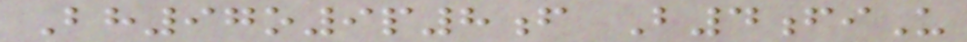Bh97o9p8f B4fiU
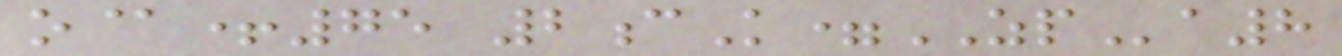o@+75 2cK=ZPa8
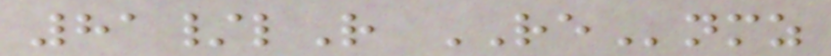81/lR REnmz
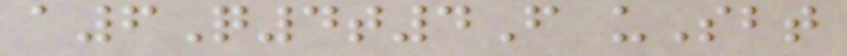a6Q4t4F uSbt
